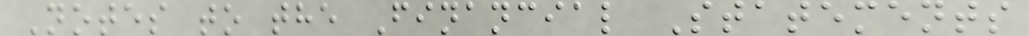Notes to the Financial Statements
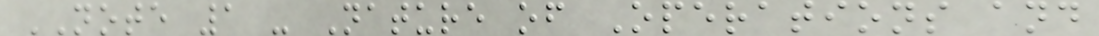NOTE 1 - Nature of Operations and
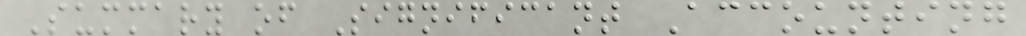Summary of Significant Accounting
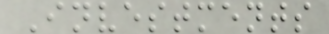Investments
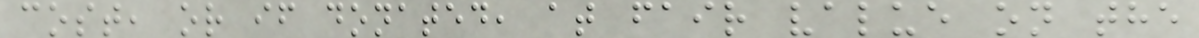cost, or if donated, at fair value on the
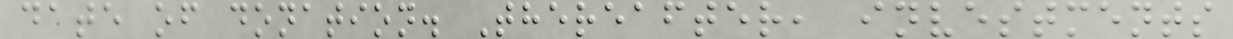date of donation. Thereafter, investments
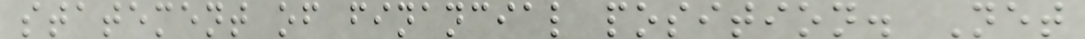statement of financial position. Net
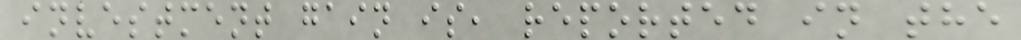investment gain is, reported in the
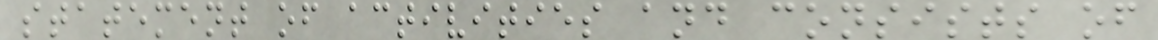statement of activities and consists of
